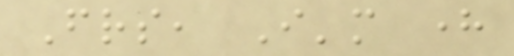Friends, I'm here
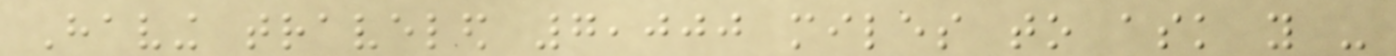Having traveled 7,000 miles to ask you -
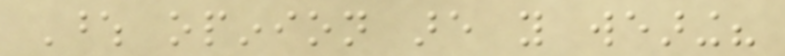Whose opinion are you wearing?
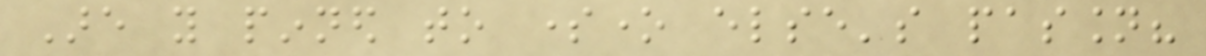Are you pinned to someone else's passion?
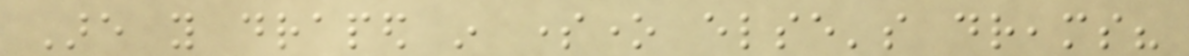Are you draped in someone else's dreams?
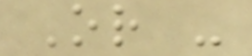Or -
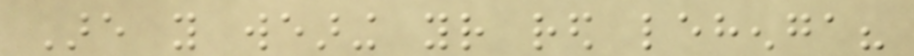Are you wearing your red lehenga?
